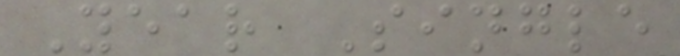Year Single
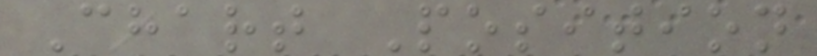Chart Position
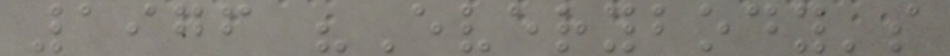1976 "Everybody's
